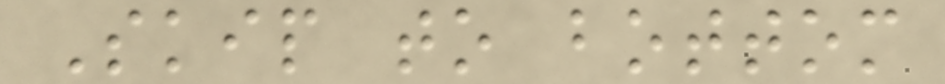Skip to bottom
